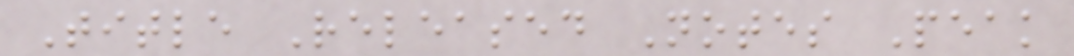Title Released Notes Peak
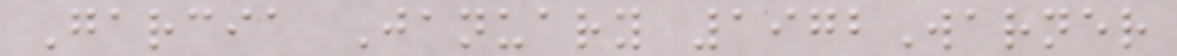Garcia January 1972Warner
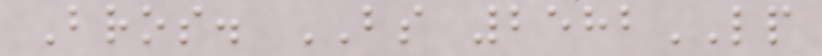Bros. BS 2582LP
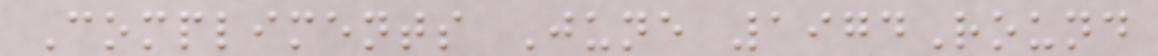Compliments June 1974Round
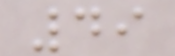49
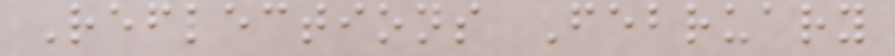Reflections February
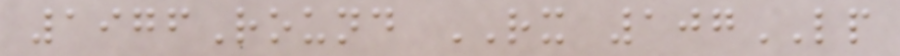1976Round RX 107LP
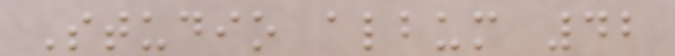Studio album 42
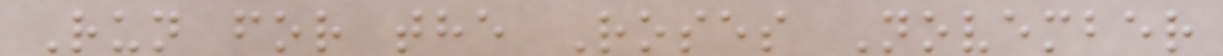Run for the Roses November
